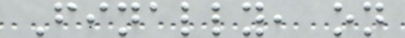Finally, on
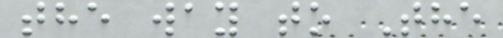the way to The
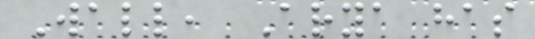Wall, Arya has
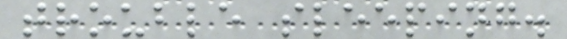trouble sleeping.
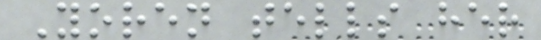Yoren tells her
